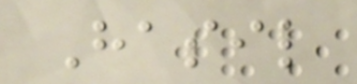Hasil
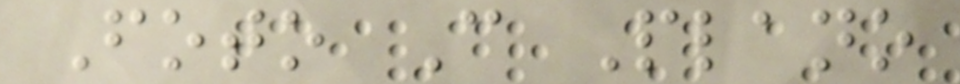Foto C Plano
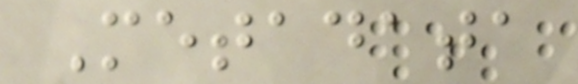Metadata
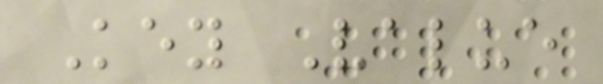Key Value
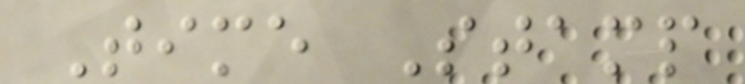Time Stamp
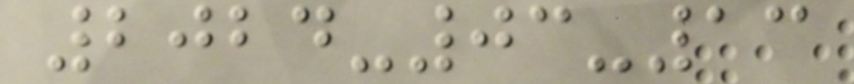2024-03-13
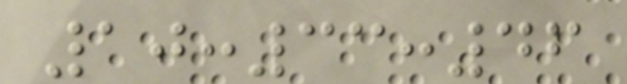10:33:46
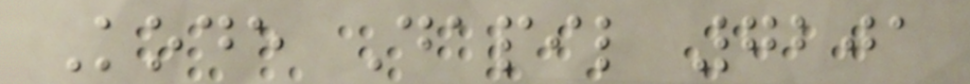Kode Dapil 7201
